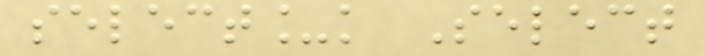select_k Select
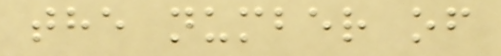the number of
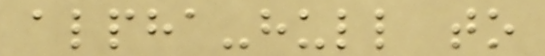alpha-hull to
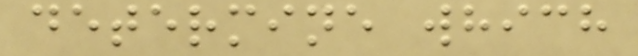determine which
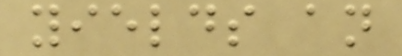yields an
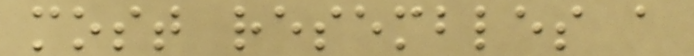most resembles a
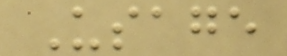Usage
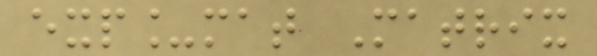exp_mat Matrix
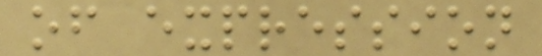of expression
